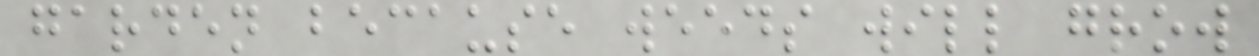garden because weeds will grow
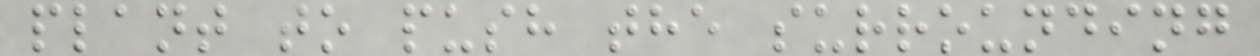plant to push the surrounding
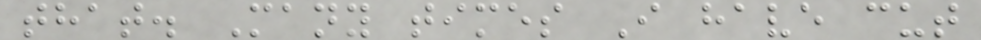that. Many times I have cut
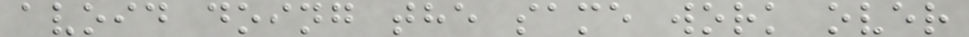avoid doing the same work over
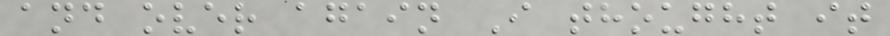and over again I thought it
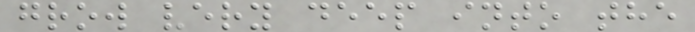grow very deep into the
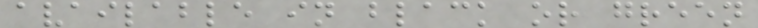available in black or green
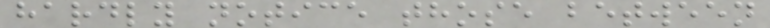hardly notice those between
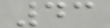43
